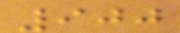900
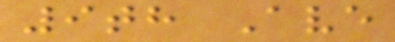9th Ave
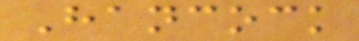Hancock
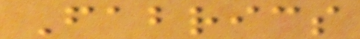Fabrics
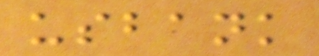usbank
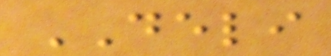DELI
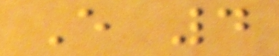E 4
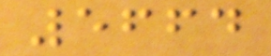5664
